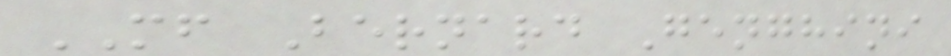MF Bernard Genghini
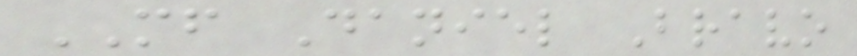MF Daniel Bravo
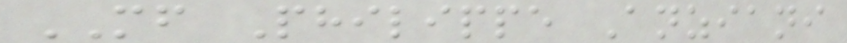MF Philippe Anziani
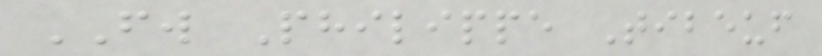FW Philippe Tibeuf
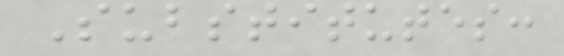Substitutes:
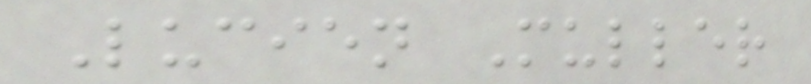Lucien Muller
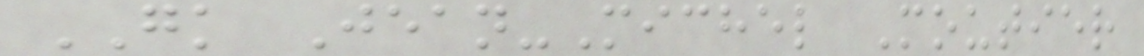GK Jean-Michel Moutier
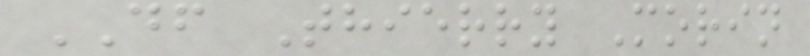DF Thierry Morin
